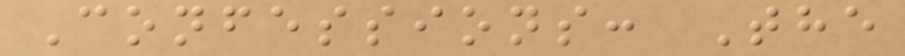Confessions: The
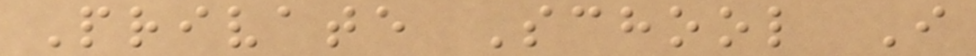Private School I
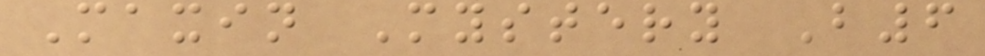Maxin Mystery B6
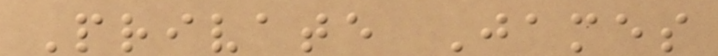Private James
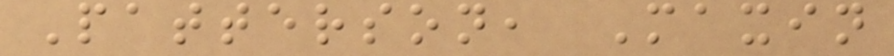Patterson, Maxin
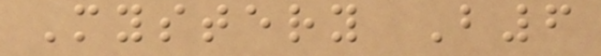Mystery B6
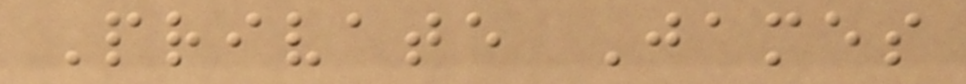Private James
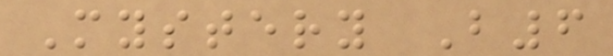Mystery B6
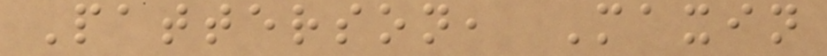Patterson, Maxin
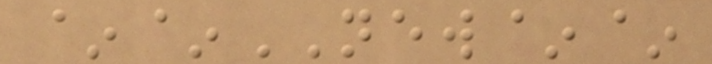~~NEW~~
